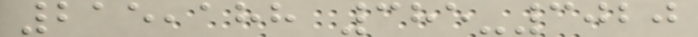215,188 385-3020
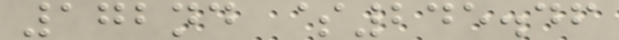172nd $245.46
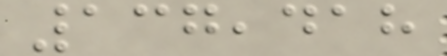137,418
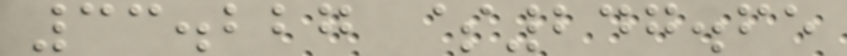33.227 $247.65
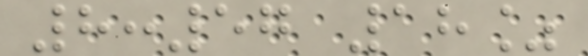8:57 18%
